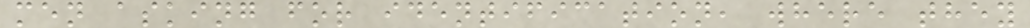men asking for identification, where they
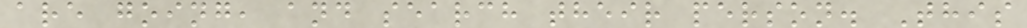are going, and search their person. This
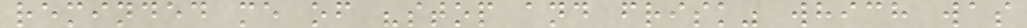reminded me of "stop and frisk" which was
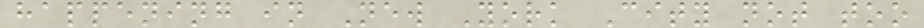happening in New York City not too
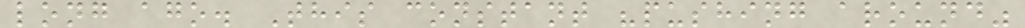long ago. This constant "pushing around"
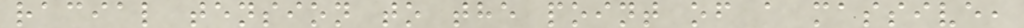racial tension to the point of a massive,
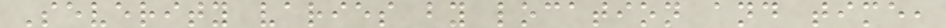Severity varies by location and time,
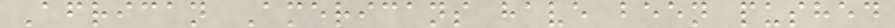African Americans have been pushed
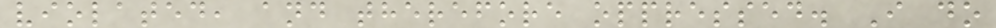violated, and therefore oppressed. I do
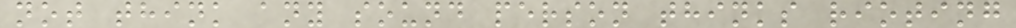not think any sound person thinks rioting
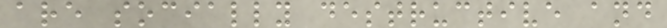are socially destructive and
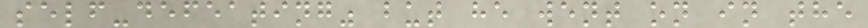self-defeating" but he went on in the
